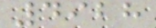4928
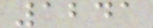1241
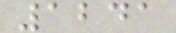1241
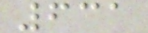631
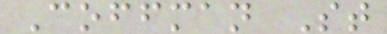Coffman St
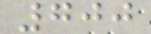700
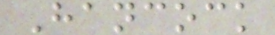Hancock
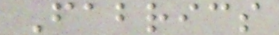Fabrics
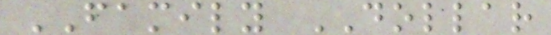FAMILY DOLLAR
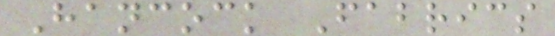Hancock Fabrics
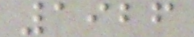1926
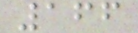166
